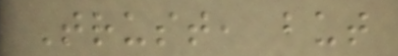Trust, but
